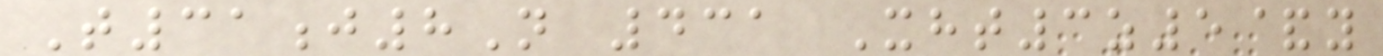T31j8N 431 Xht3z5&y
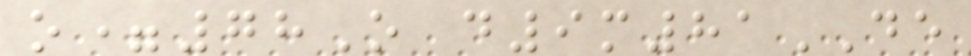o=78O d9m81DE
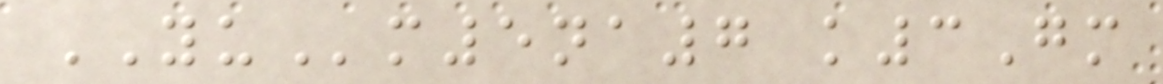YUm5na7 k3Gm
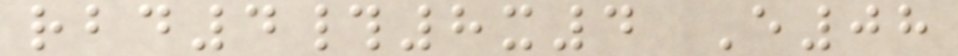rbd4#8x4 E08
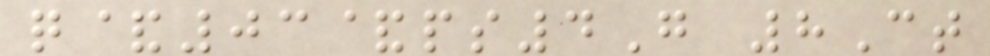q&03&ps4G 8Ct
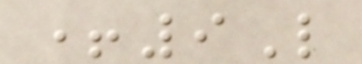+9L
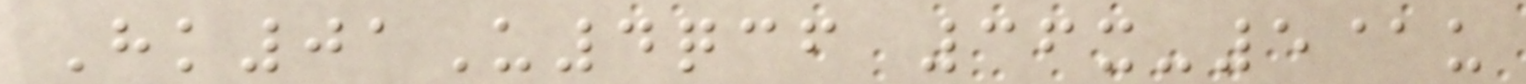Hk01U4qcf 36x-5@u
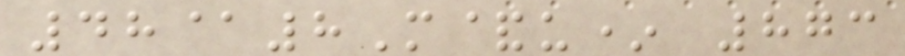48@8M&u* 873
